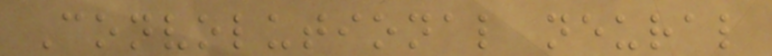Convolutional neural
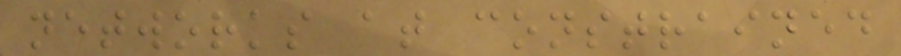networks at constrained
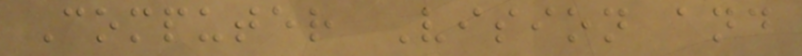Computer Vision and
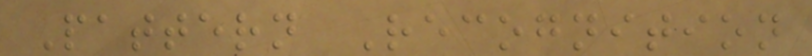Pattern Recognition
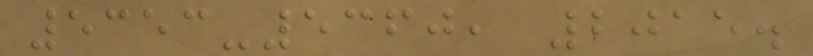5353-5360, 2015.
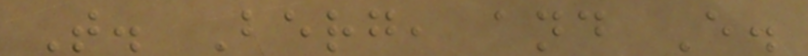T. Berg, and E.
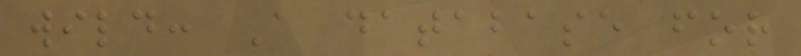wild: A database for
